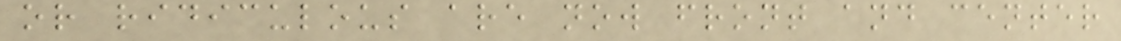or ridiculous are now front and center
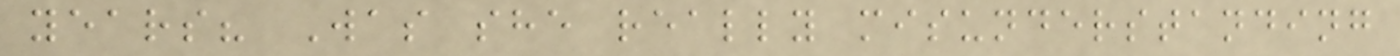years? Was she really misunderstanding
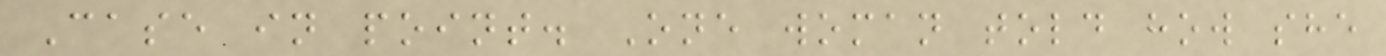Case in point. One woman told how she
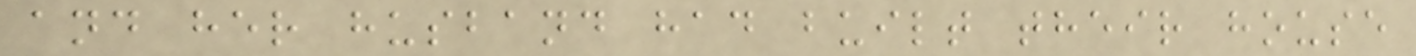and her husband had built their house
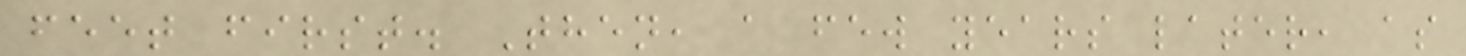feet first. Then, a few years later, as
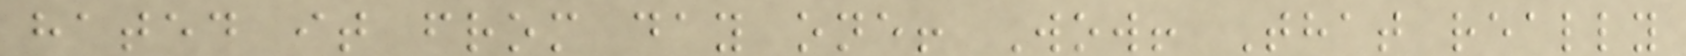hated it from day one! Wow! That really
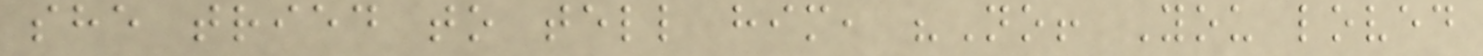she tried to tell him, "No! You loved
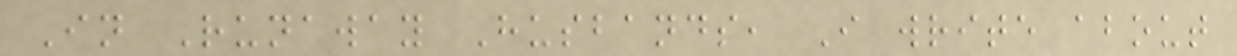In Runaway Husbands, I write about
